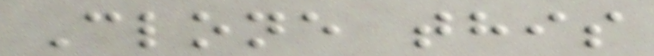Clone this
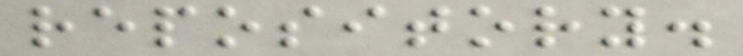repository.
